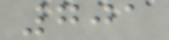701
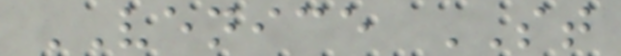VENICE ST
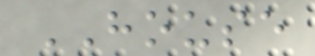HOUSE
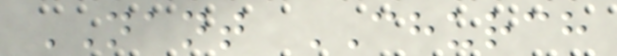NANT CHURCH
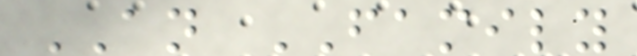AN FAMILY
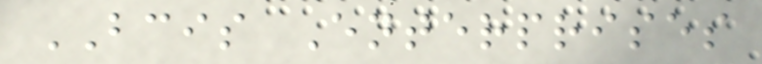BCIS Enterprises
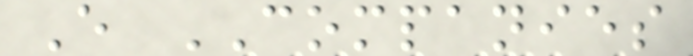E COMPANIES
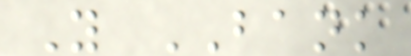Y BANK
